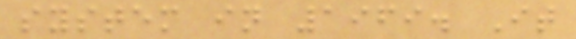system in 1969. It
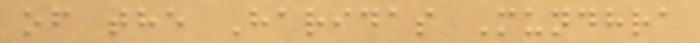of the Haridas Mundhra
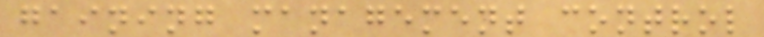gaining management control
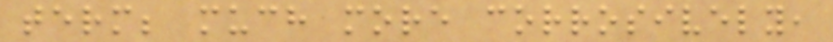term; much more corrosively,
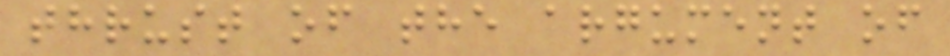thrust of the argument of
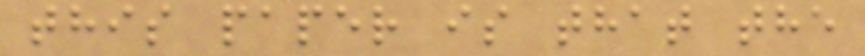this paper is that the
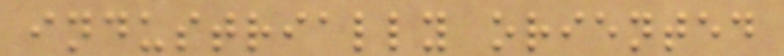industrially oriented
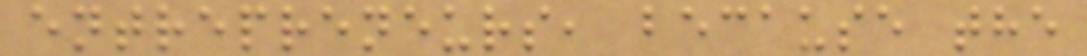entrepreneurs, because the
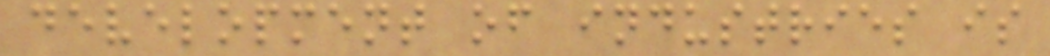development of industries is
